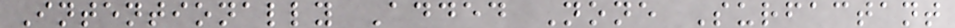Intentionally Added None Surfactant
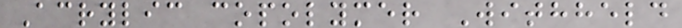Acrylic copolymer Withheld
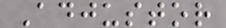Adjustor
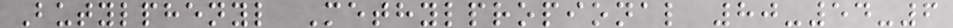Butylphenyl Methylpropional 80-54-6
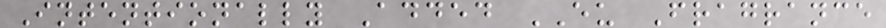Intentionally Added EU Fragrance
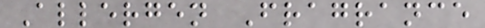Allergen Fragrance
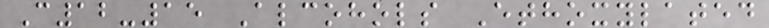C12-15 Alcohols Ethoxylated
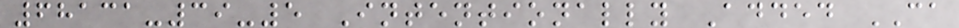68131-39-5 Intentionally Added CA
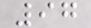97
